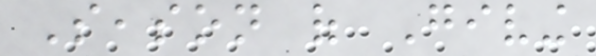Season of Giving
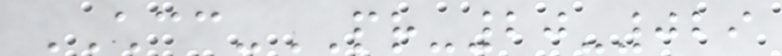CHCC-PR-20-029
